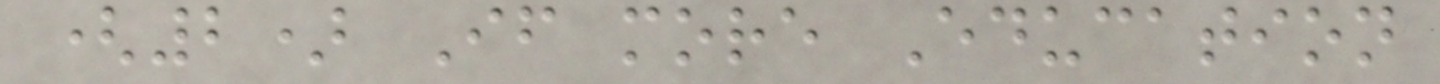(2) If more Education
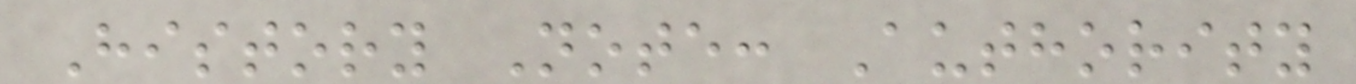History Note: Authority
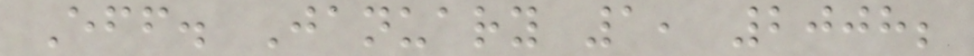Eff. January 1, 2008;
